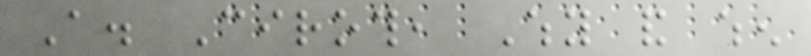A. Ciroth, Why and when
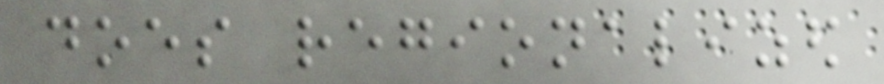does regionalized
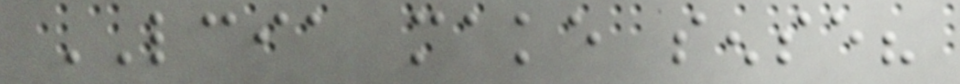LCIA make sense?
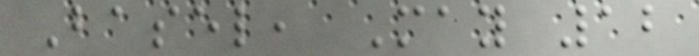Basel, May 12
